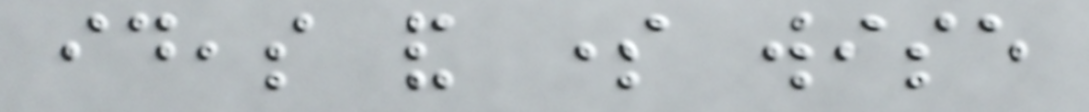ideas and some wise
